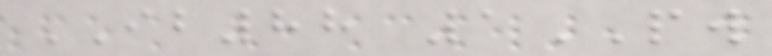IB88 1PW
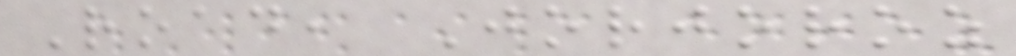Road, Jorjoroz
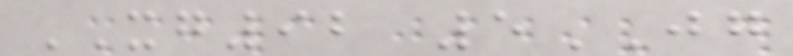XG92 5JG
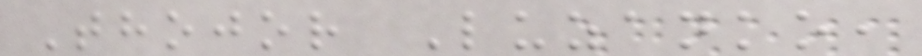Thojor Luzanko,
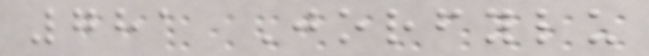781 Jorfylu
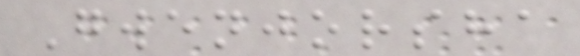Gwenjorsha
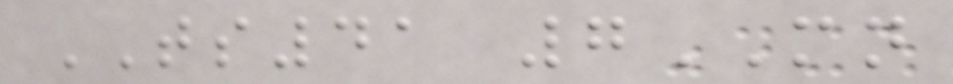TS41 7MN
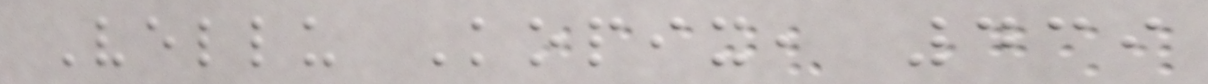Vellu Kopix, 439
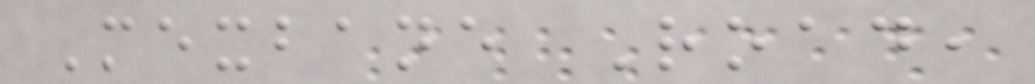Mexbane Road,
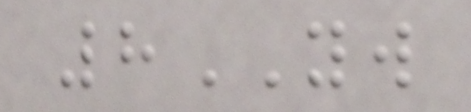8YW
